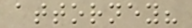attorney?
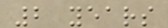2 years
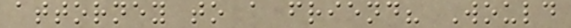attorney to a friend? Would
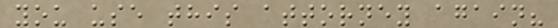you use this attorney again?
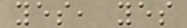yes, yes
